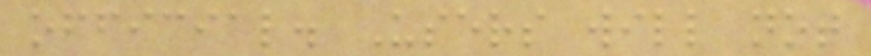official. Users will not
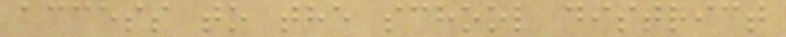access to the school district
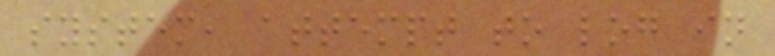system, attempt to log in
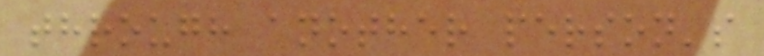through another person's
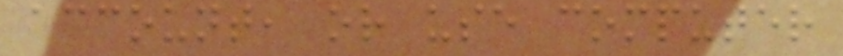account, or use computer
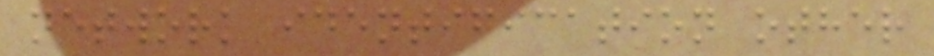network identification other
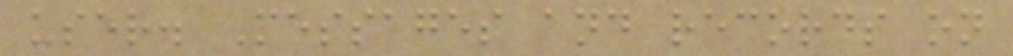user. Messages and records on
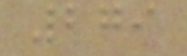279
